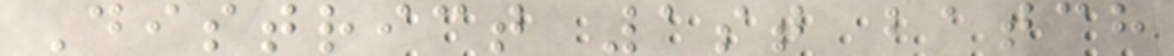District 1st batch
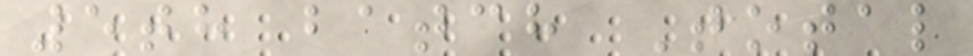5th batch Total
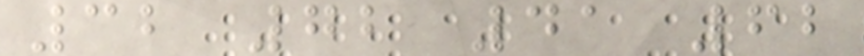32 72 41 62
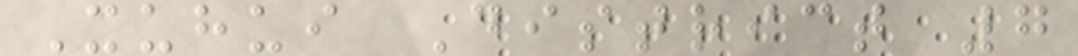Xuhui District 7
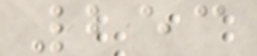253
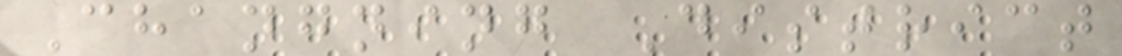Changning District
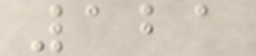121
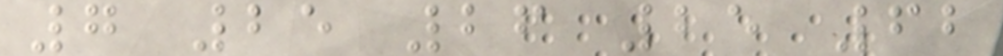7 25 26 25 62
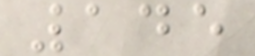145
